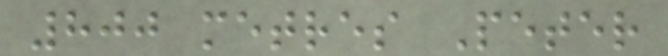800 metres Peter
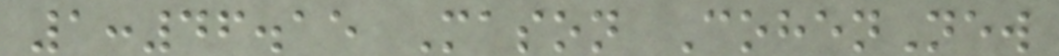1:46.15 Mason CohenNew
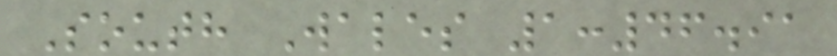South Wales 1:46.91
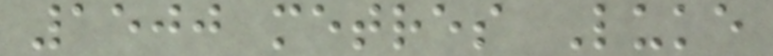1500 metres Luke
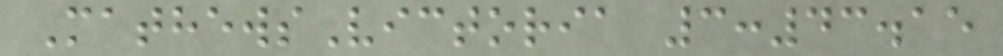MathewsVictoria 3:43.15
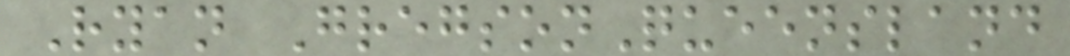Ryan GregsonQueensland
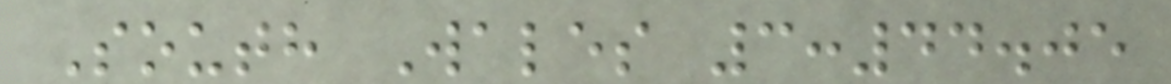South Wales 3:44.05
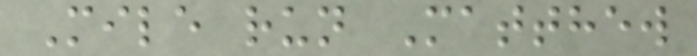Mile run Matthew
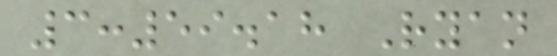3:59.18 Ryan
